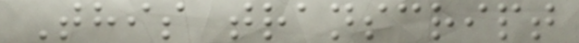This transcript
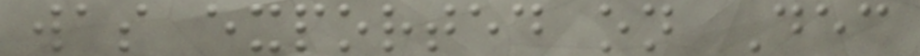was exported on Dec
